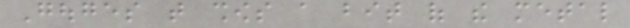Gouges that shows a bit of the metal
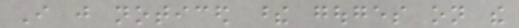I just noticed these gouges on the
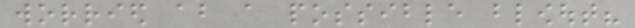worried about a possible blowout?
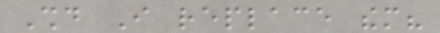Should I replace them?
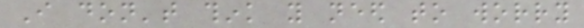I don't think you need to worry
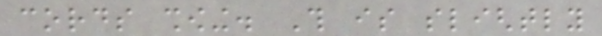cords showing. This is slightly
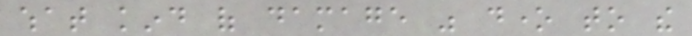what kind of damage was done to the
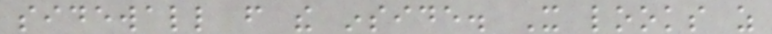sidewall from the inside. It looks as
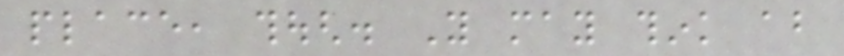place, though. You may think about
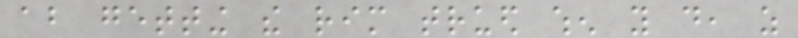about getting the rim trued when you do, as
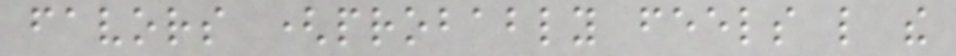favors (probably feels like the
